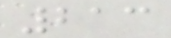213
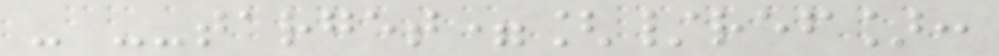- --target=[/ref]:
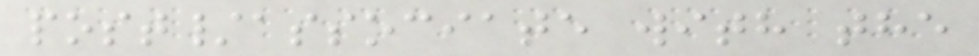post/associate with the
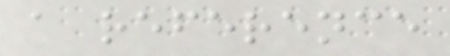a reference
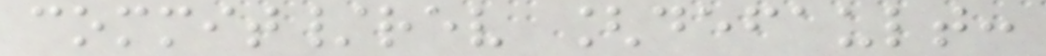commit/rev [default:
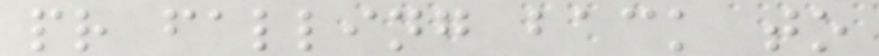pr falling back to
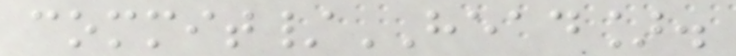commit/HEAD].
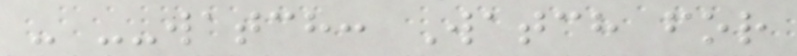- --watch: Watch for
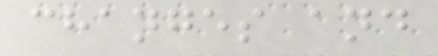changes and
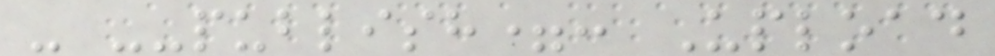- --publish=: Upload
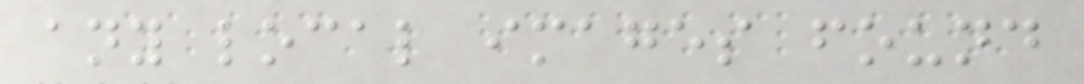any local images found
